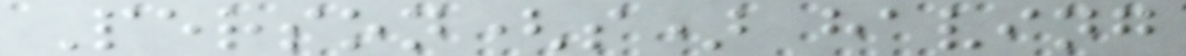Person(s) having
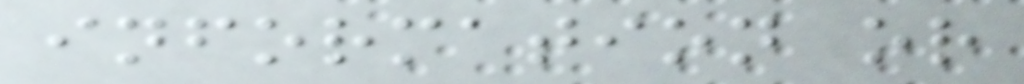information or
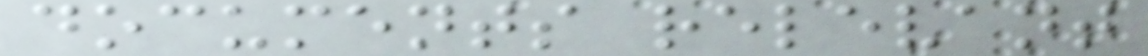documents relevant
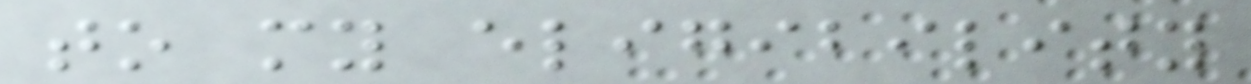to my eligibility
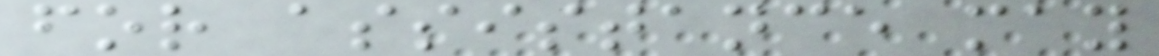for assistance may
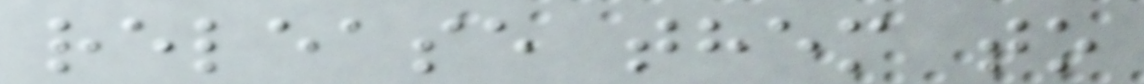release them to
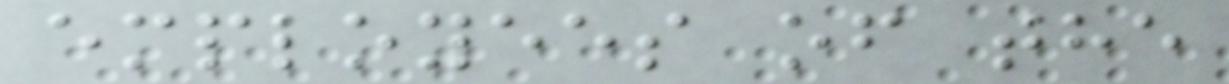employees of the
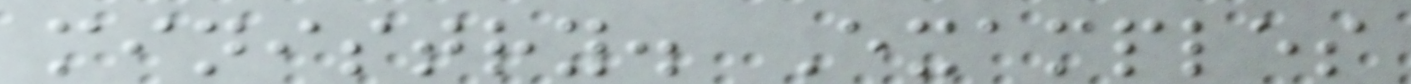ministry. Examples
